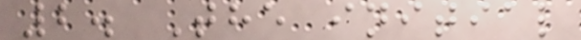2. The initial
